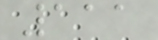111
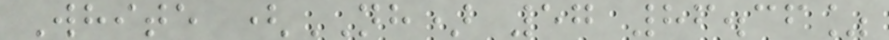White (NH) 57 86.36%
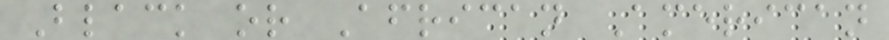Black or African American
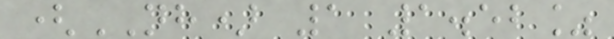(NH) 1 1.52%
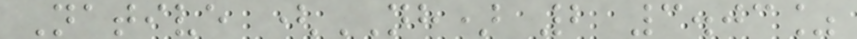Native (NH) 2 3.03%
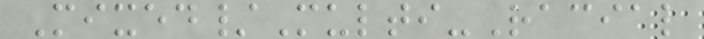Mixed/Multi-Racial
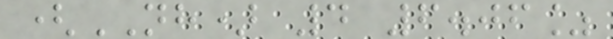(NH) 4 6.06%
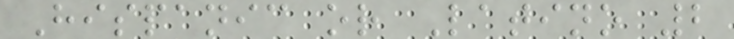Hispanic or Latino 2
